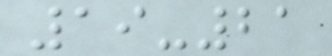19-21
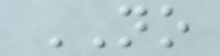NO
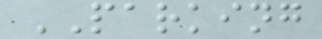PARKING
